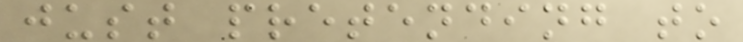just pretending to
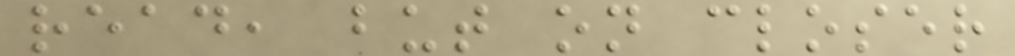read, but on closer
